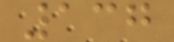137
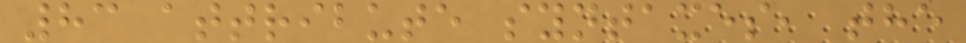83 attribute syntaxes, the
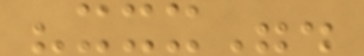"xxx".
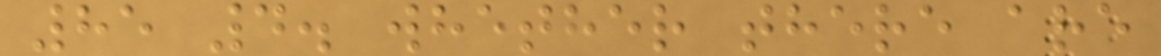85 4. whether there are
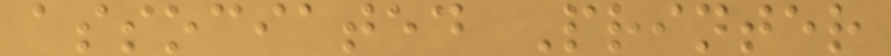associated Printer
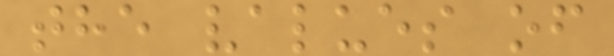the values of
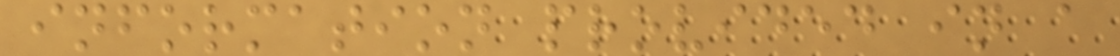information provided in a
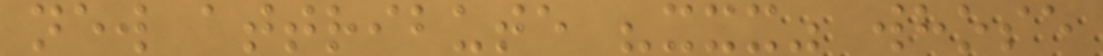new attribute "xxx" whose
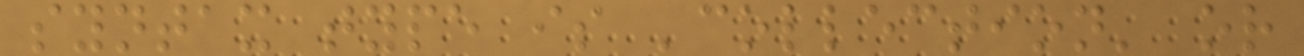syntax type is 'collection' or
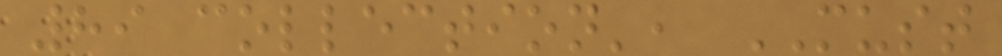89 collection', MUST
